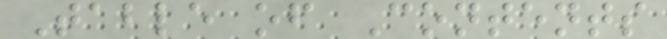Table of Contents
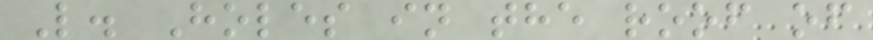L. Holes in the roof of
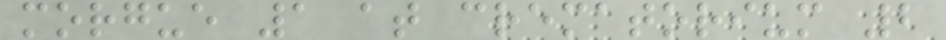morgue 1 at crematorium 2
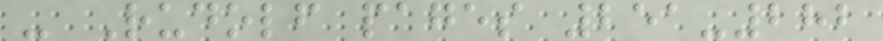- Rudolf pages 251-282
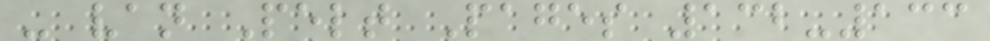- van Pelt Pages 132-133
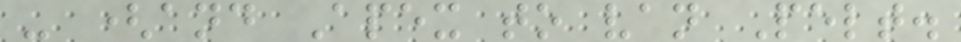- (and Apex to van Pelt.
